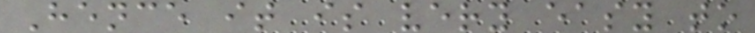Hence it is very easy to
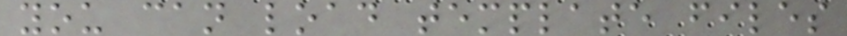you can load template files
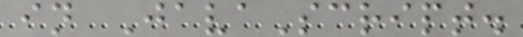in JavaScript.
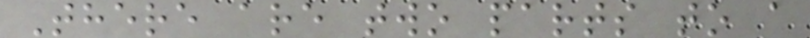There are two parts to a
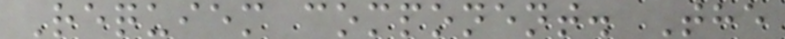Requiem component. The
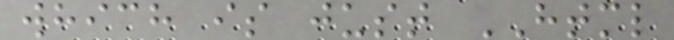which is just HTML
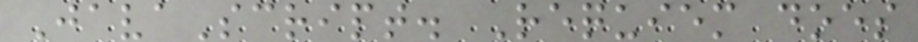JavaScript. Requiem does
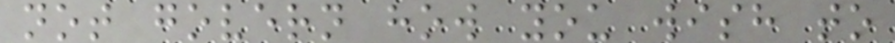not govern how you wish to
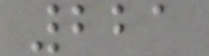221
